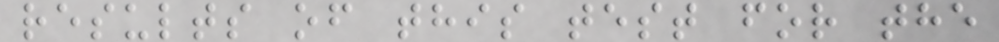results of this test for the
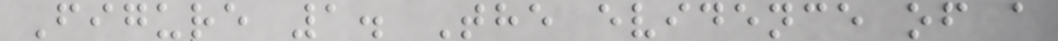Figure 1. The evidence of a
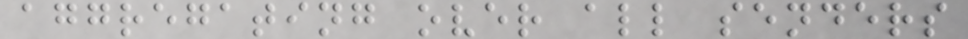aggregating over all senders
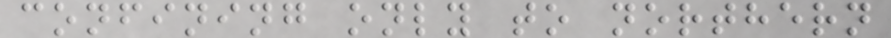confining only to northern
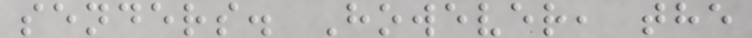senders. However, the
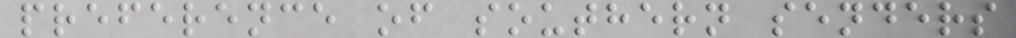preference of southern senders
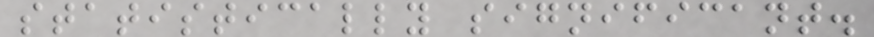statistically significant.
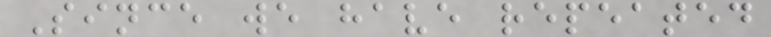Since we have repeated
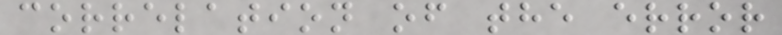correlation of the error
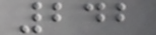242
